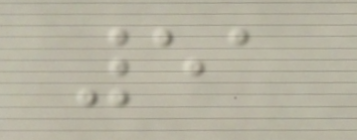51
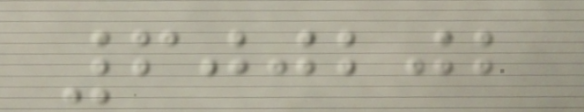600202
